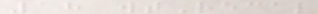18 wtRecal
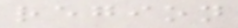region
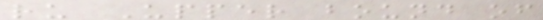ru Upper bound of
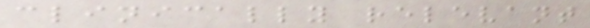clinically relevant
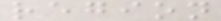region
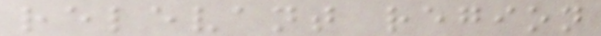relevant region
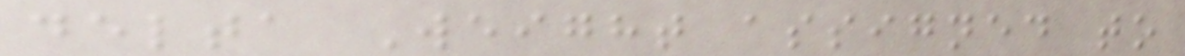delta Weight assigned to
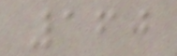160
